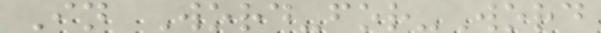In Word-for-Word
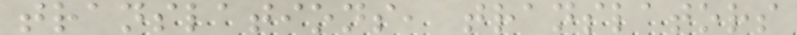translations, translators
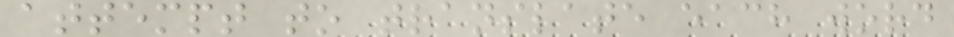attempt to translate each word
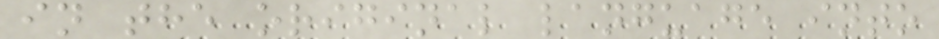in the original language into
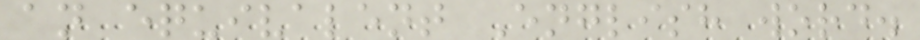an equivalent English word.
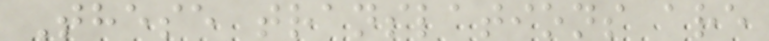These translations are
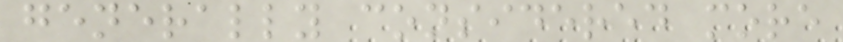generally considered more
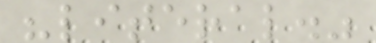"literal."
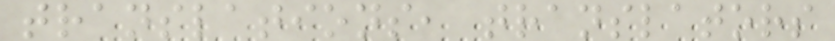translations, translators
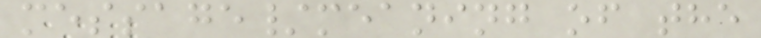message/meaning of the
